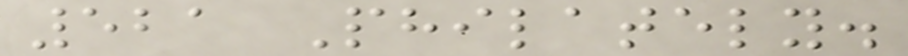521 Philately.
